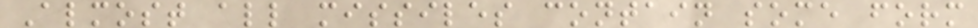Almost all missiles contain some form
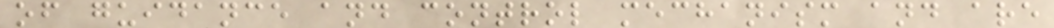of guidance and control mechanism and are
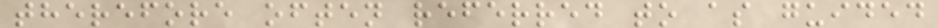therefore often referred to as guided
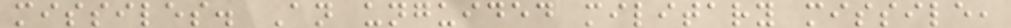missiles. An unguided military missile,
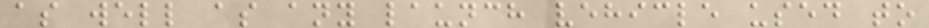as well as any launch vehicle used to
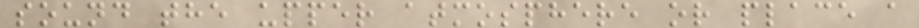sound the upper atmosphere or place a
